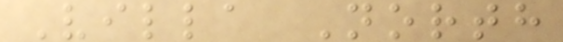Villa North
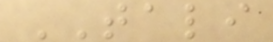TALI
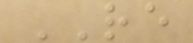RE
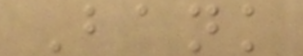Bank
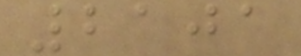2101
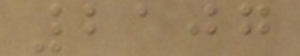2107
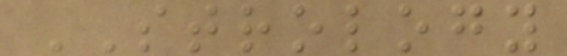STROLOGY
